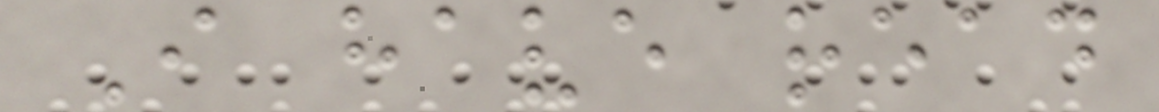I have read
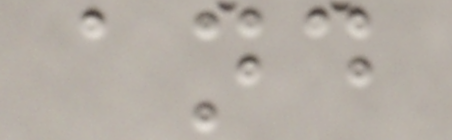and
